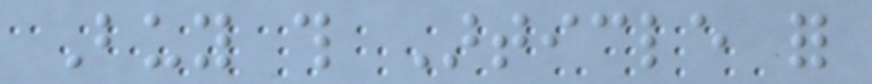Buy this Article for
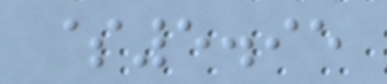$5.95
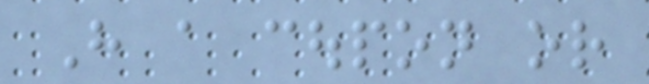Have a coupon or
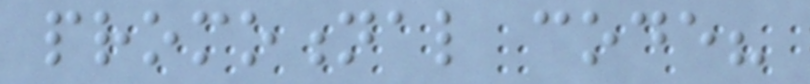promotional code?
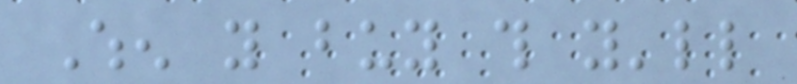When you buy this you'll
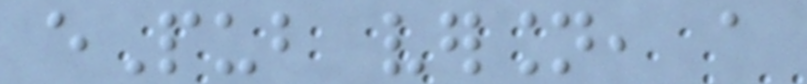ePub version, a
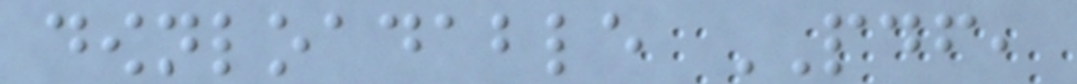downloadable PDF,
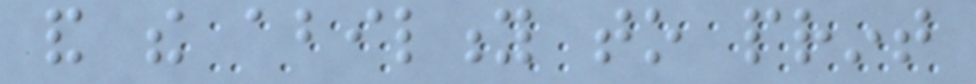and the ability to print
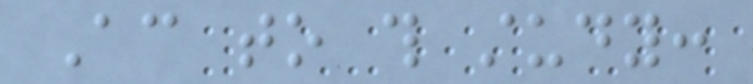According to this study:
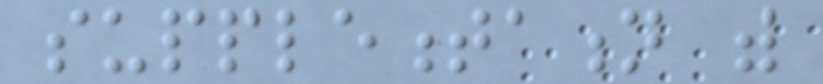supplementation with
